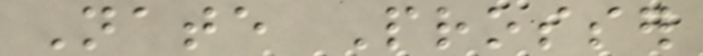Nate Prosser
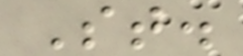St.
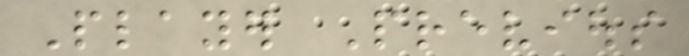Player Previous
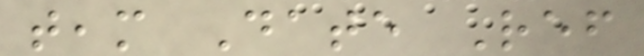team Date Ref
